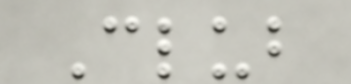Club
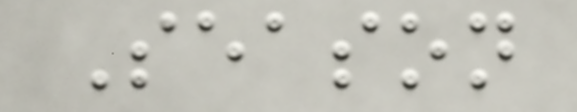Season
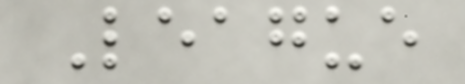League
